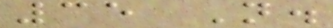35 N.
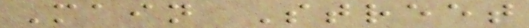Main Street
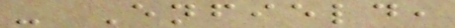- Enfield,
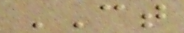CT
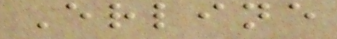Erline
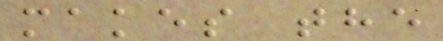makes the
